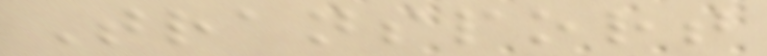Transport
